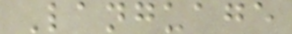Language
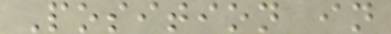Position in
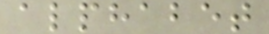alphabet
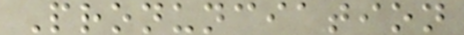Pronunciation
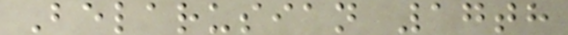Belarusian 17th
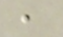,
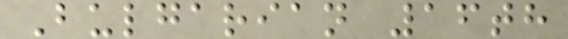Bulgarian 16th
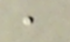,
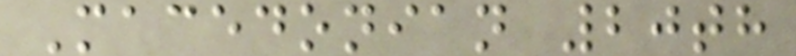Macedonian 20th
